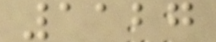1127
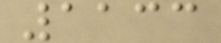1133
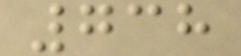738
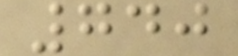740
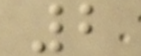2
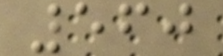560
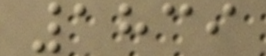1839
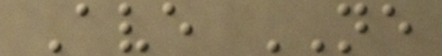Ave NE
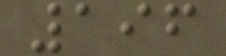196
